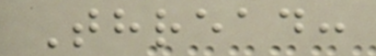Thread:
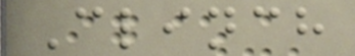Clinch
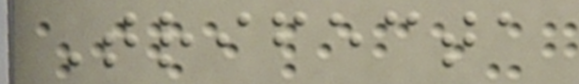Trifecta
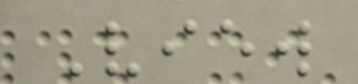View
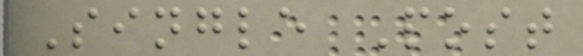Single Post
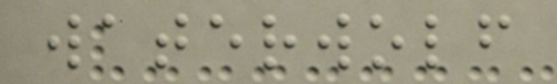waterwolf
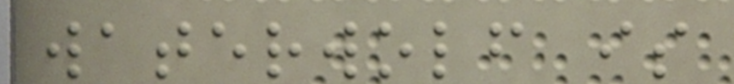waterwolf is
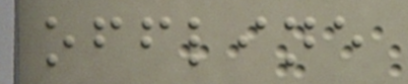offline
